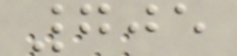705
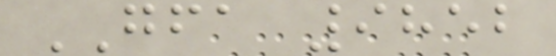GFA 9852
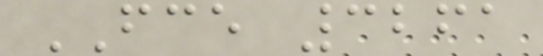FCE 3261
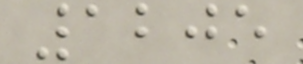1205
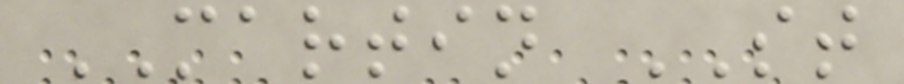MARTIN ST
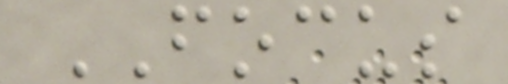FOCUS
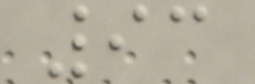93
